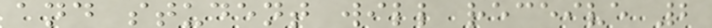and student will receive 2
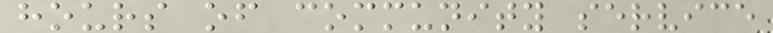hours of community service
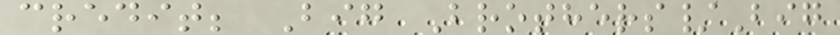credit; Big Brothers/Big
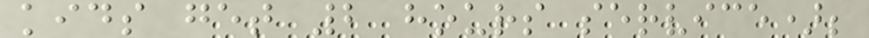kids get 2 hours service);
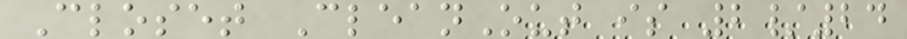Closet CleanOut is 2/24
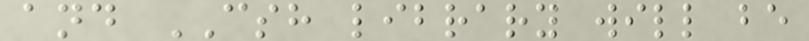and CSH library will be
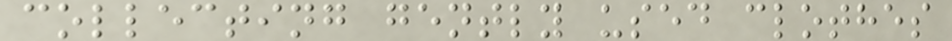collecting gently used clothes
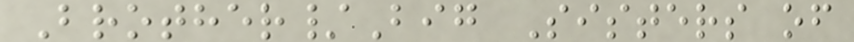Brother/Big Sisters of
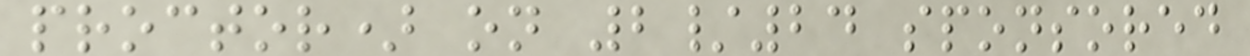proctor) on 2/24 sponsored
